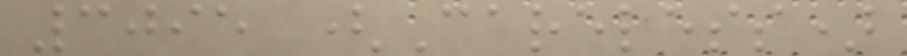3095 (Careless)
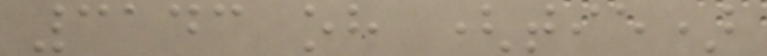3143 oh (tie)
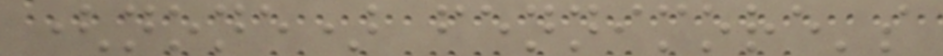(none) fennimore's
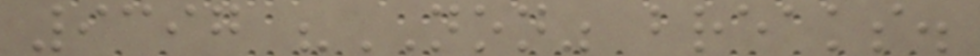9397 "NON" breaks.
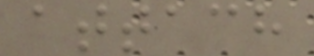attach
